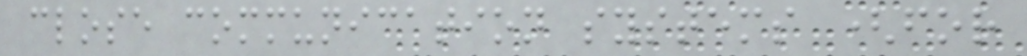close communication systems (for
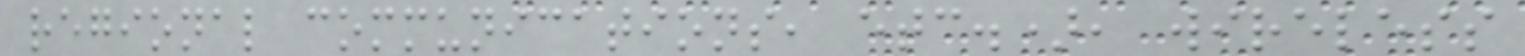regional communications, etc.), wireless
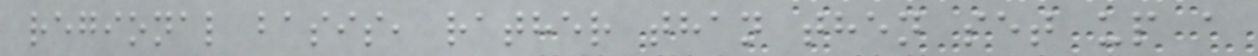regional basis, rather than then set up a
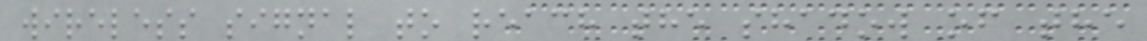wireless signal to reach the shadow of the
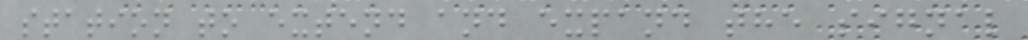station to extend and expand the signal
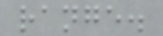range.
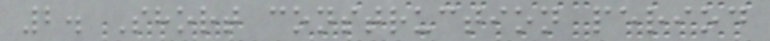2. Short construction period
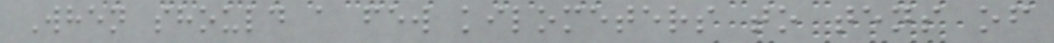When should a few kilometers to tens of
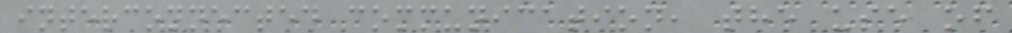interconnected communication, the use of
